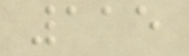115
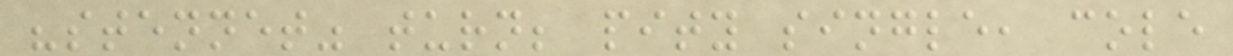"stennet" turn; pity single, cole
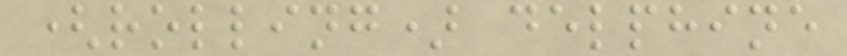(rolling) delphine
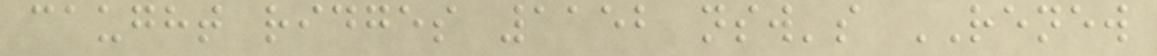caught ridges 1152 nsw's RENEW
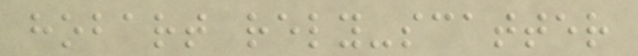hobart rely-scatter
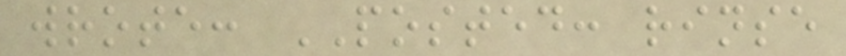wrote: POSTED: rinse
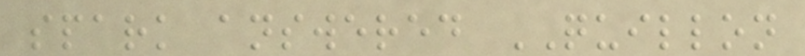spark answered QUILLON
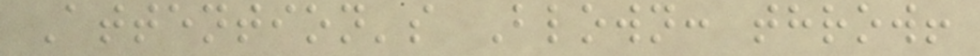Attention's Blown: throw!
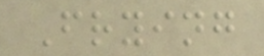Frying
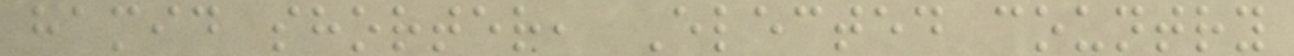hamid shorter, Elected country
